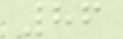86
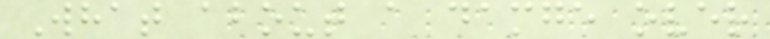What about a damge over
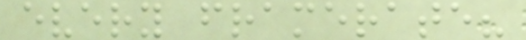every framerate?
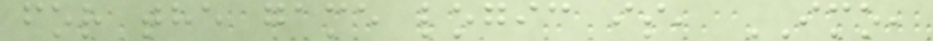for the game logic is, IMO,
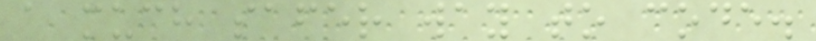a much safer way to code.
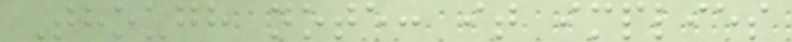Though note: it implies
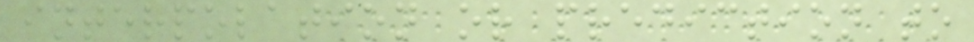interpolation or prediction to
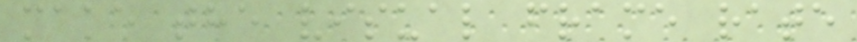make the visual frame rate
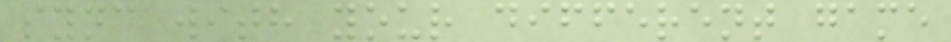sync with your different game
